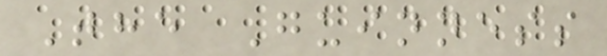The Guinness
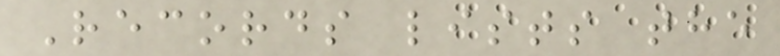Records lists the
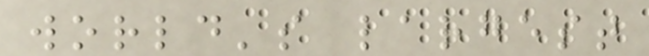world's largest
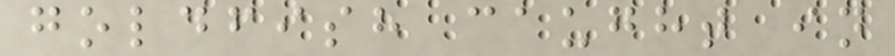goldfish caught in
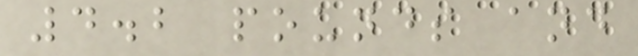4.2 pounds and
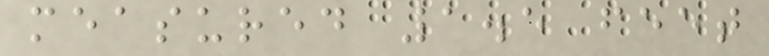measured 1.5 feet
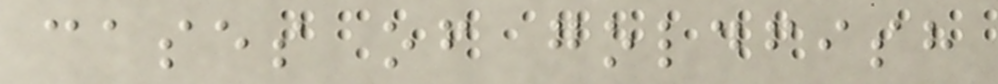cases of goldfish
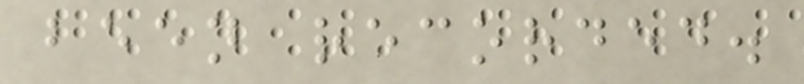been recorded.
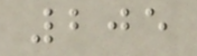205
